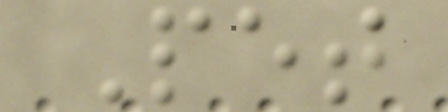Pet
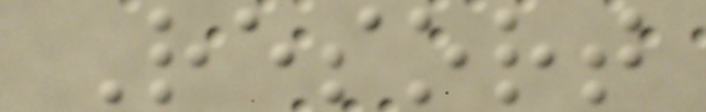Resort
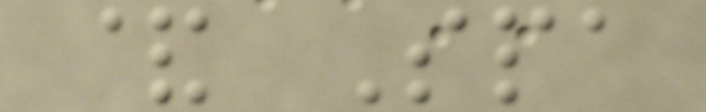& Spa
